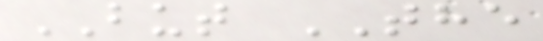BUT THE
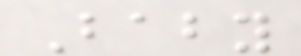Baby
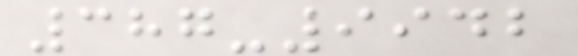387-9942
